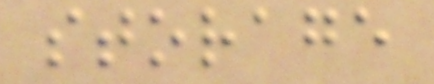storage
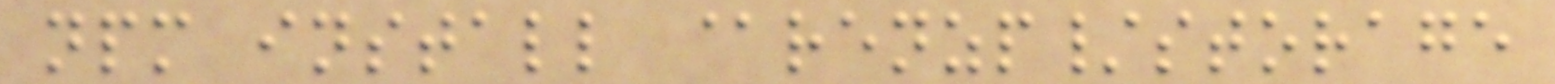npm install @renzp/storage
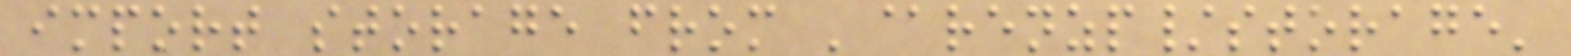import storage from '@renzp/storage'
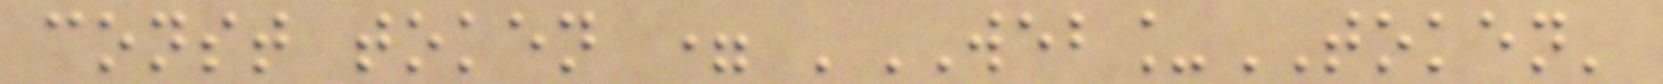const token = 'WEB_TOKEN'
